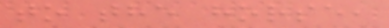to the horse,
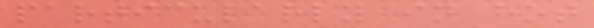particularly in hot
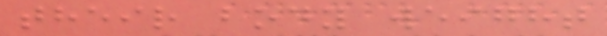their body weight
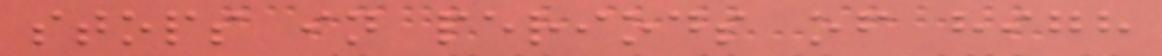stops in periods of high
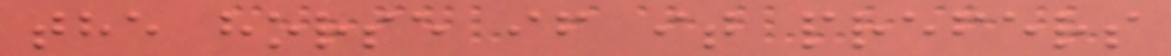the horse if it prefers
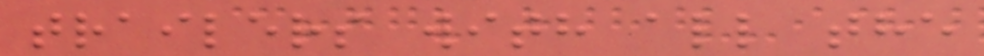trailers with all the
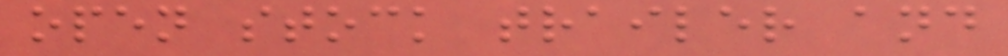open stock trailer and
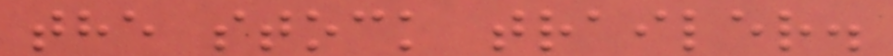the stock trailer.
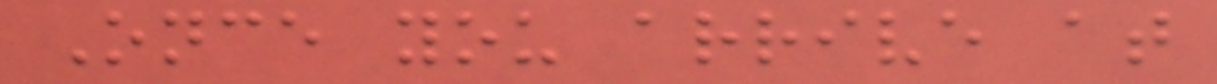Once you arrive at
